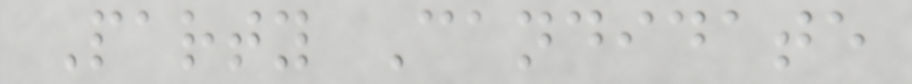Party Candidate
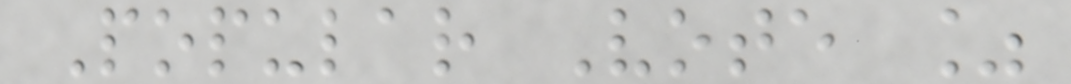Popular Vote %
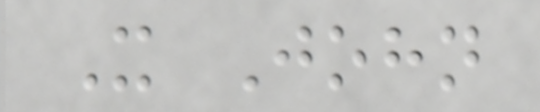X John
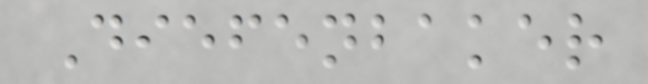Diefenbaker
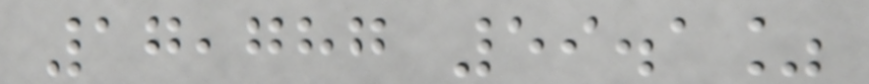17,787 59.1%
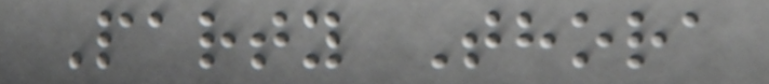Party Thora
